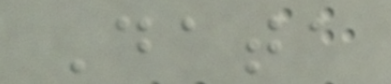Data
